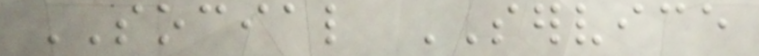SOCIAL SERVICE
